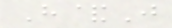H&J
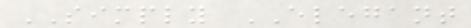SIMPLY ELEGANT
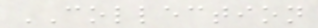COLLECTION
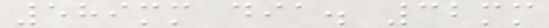589mm dia. 32mm
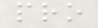pro
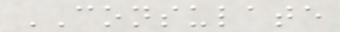CONSULATE
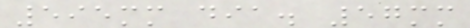595mm dia. 57mm
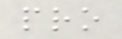pro
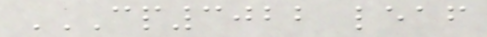CP3022 LEAF
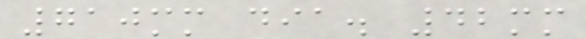710mm dia. 42mm
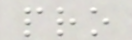pro
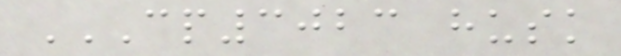CP3023 HUSK
